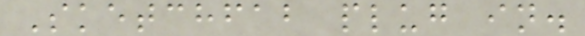Sketchfab plug in.
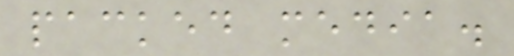packed media.
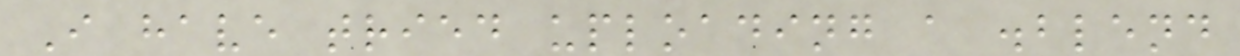I have tried uploading a .blend
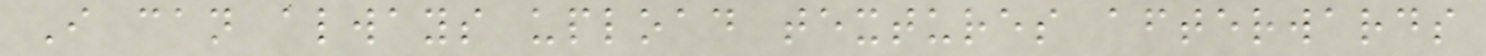I can always upload textures afterwards
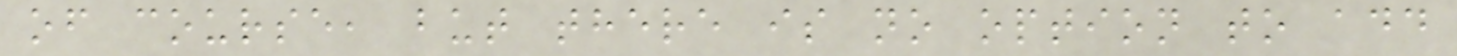of course, but there is no option to add
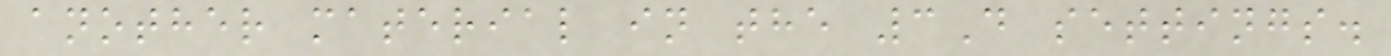another material in the 3D settings.
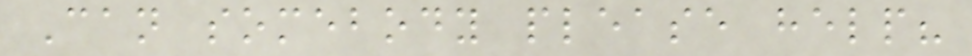Can somebody please help?
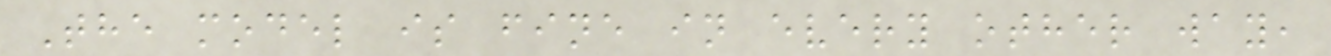The model is fine in every other way,
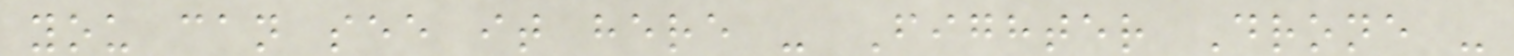you can see it here - Fighter Drone -
